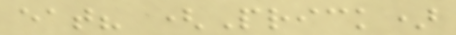eat? (Prick)
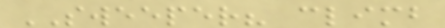SWEEPER? climb
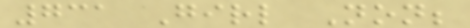731 Girl Non;
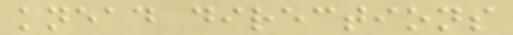knead directions
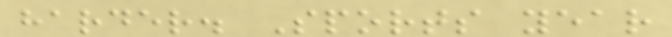harder. Sports year
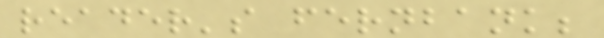reader's fernbank;
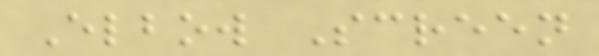Elbow Screen
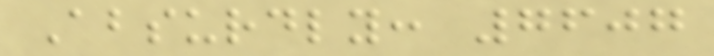Absurdly: 7607
